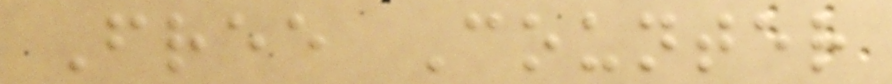Free Counter
